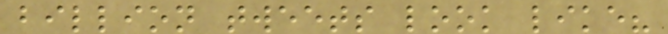billion tweets look like?
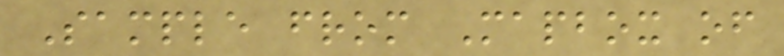Sample from Mapbox of
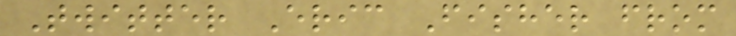Twitter Eric Fisher from
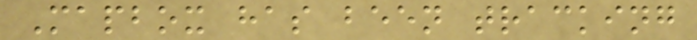Mapbox has been tracking
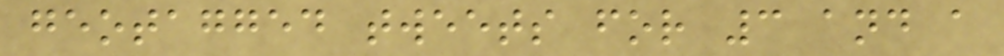geotagged tweets for 3 and a
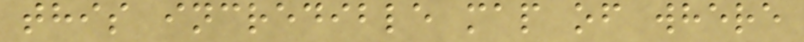this incredible map of where
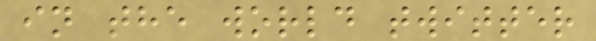in the world twitter
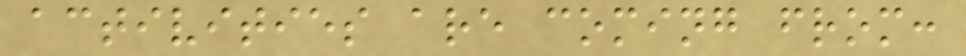activities are coming from:
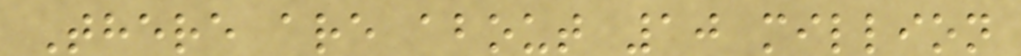There are about 10 million
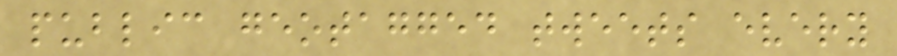public geotagged tweets every
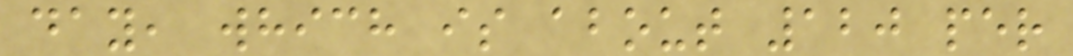day, which is about 120 per
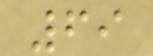69
